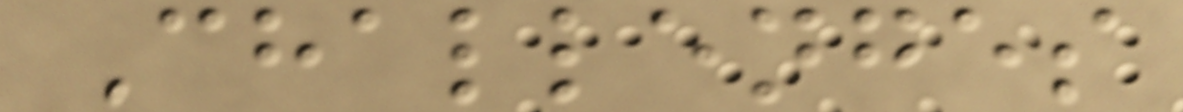Challenges
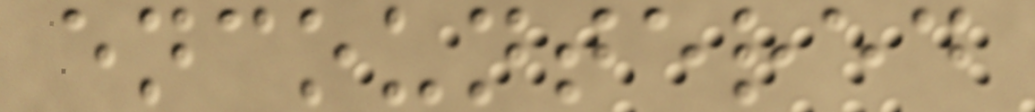encountered
